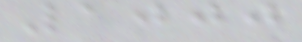1000
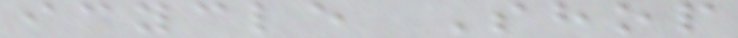icycle Shop
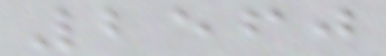2560
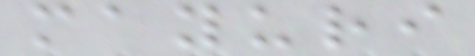mayuri
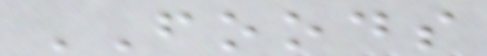FOODS
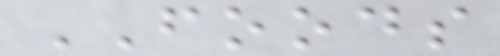FOODS
